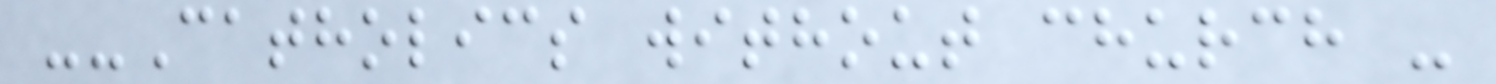--Catholics without church -
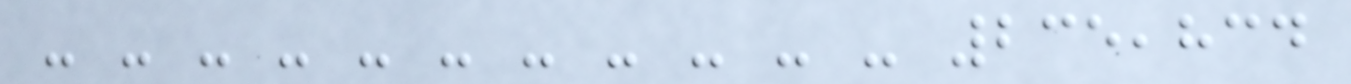- - - - - - - - - - - 235,834
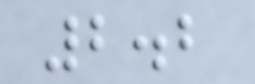2.2
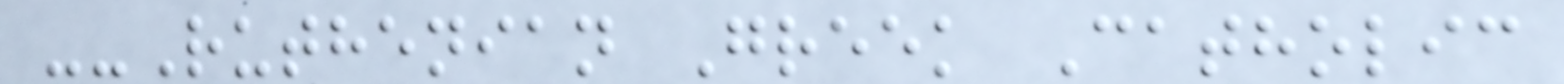--Ruthenian Greek Catholic
